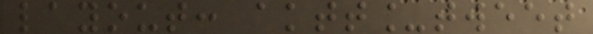layout: aktt_tweet
